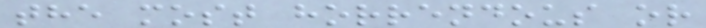the most horrendous or
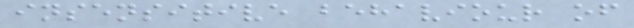insensitive behaviour of
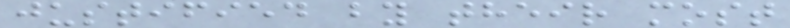justified by their most
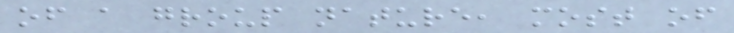of a group nature, most of
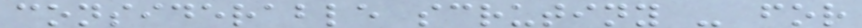considerable scrutiny - for
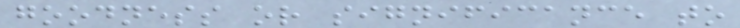goodness or significance to
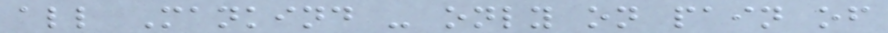all Mankind - only on pain of
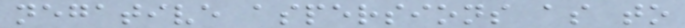negative aspersions as to
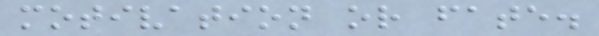motivation or fate.
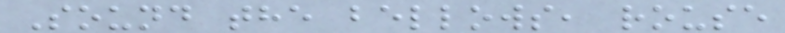Sound the bellows, rouse
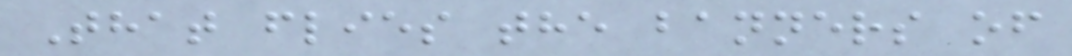That flies the banners of
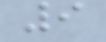9
